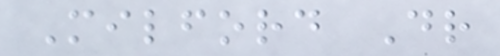Milford Dr
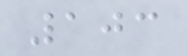103
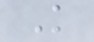K
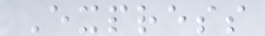Express
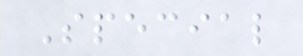Special
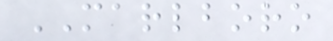MARLBORO
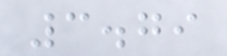3.79
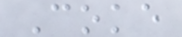Coke
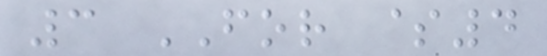3 FOR $4
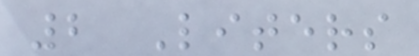2 Liters
